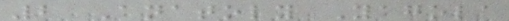2 Anatoly Yagola
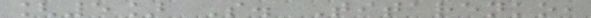[5] S. Titarenko,
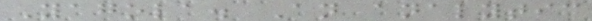Yagola. An analytic
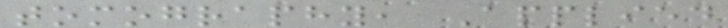tomography, Applied
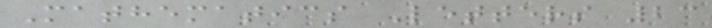Mathematics Letters 23
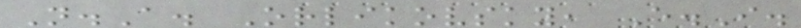N.A. Orlikovsky, E.I.
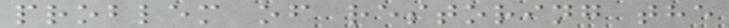problem of restoring the
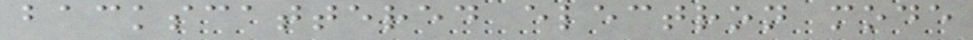backscattered electron mode
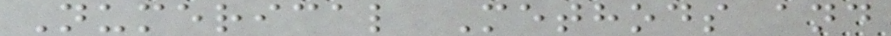Numerical Methods and
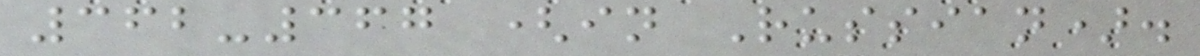362-367 (in Russian).
